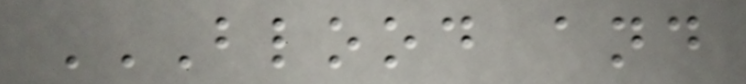BLOOD AND
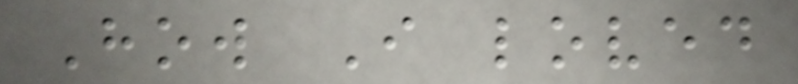How I loved
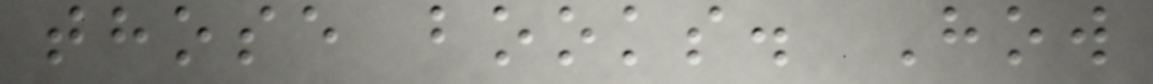those books. How
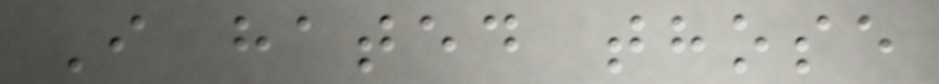I hated those
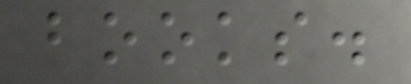books.
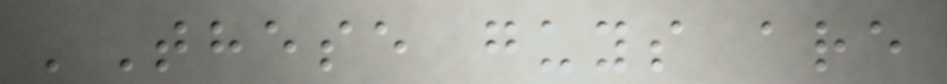'These guys are
